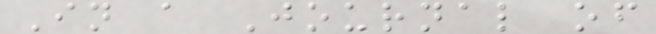In a Journal of
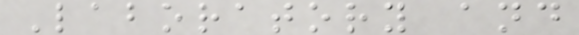Laboratory and
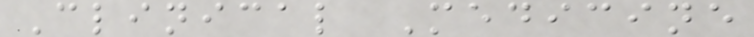Clinical Medicine
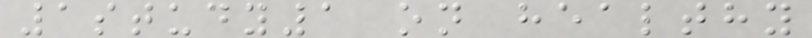1study1 on healthy
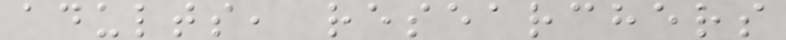adults, researchers
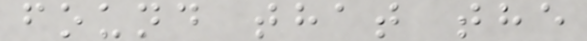found that the
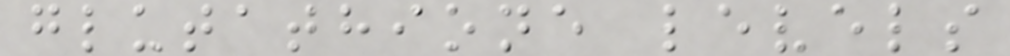glutathione levels
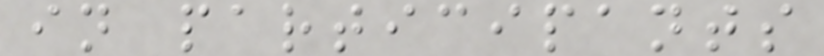in participants
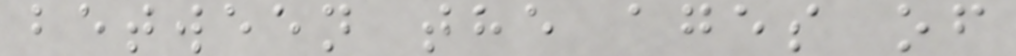between the ages of
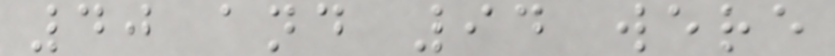40 and 94 were
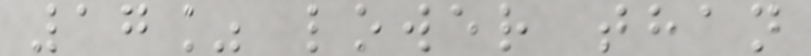17% lower than
